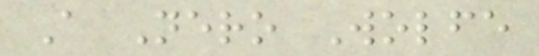A Nero Wolfe
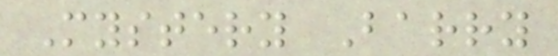Mystery Barry
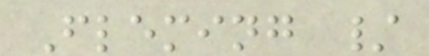Fleming /
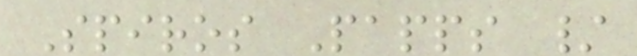Spiros Papps /
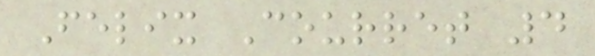Felix Courret 4
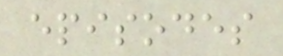episodes
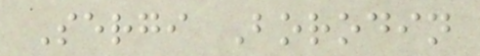Sergi Borodin
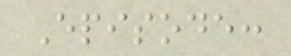Episode:
